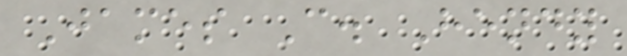James C. Hendy
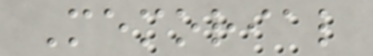Memorial
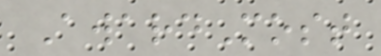AwardMost
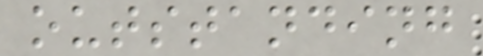outstanding
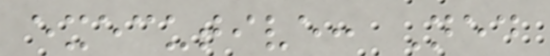executive: Ned
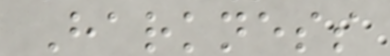Harkness
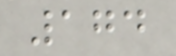174
